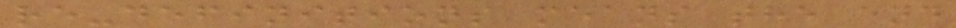re-definitions means the end
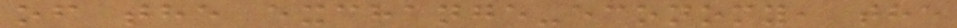of the exchange-economy, the
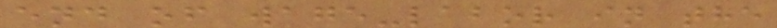end of wage-labor in the
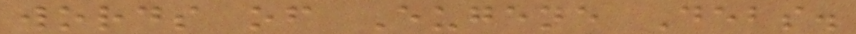words of Eugene Debs.
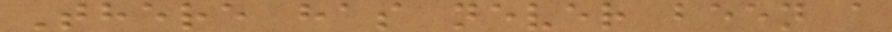There has never been a
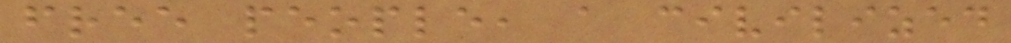free people, a civilized
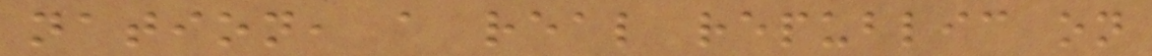nation, a real republic on
